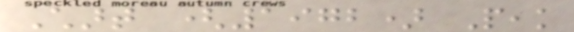Chart (1972) Peak
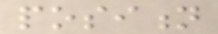position
